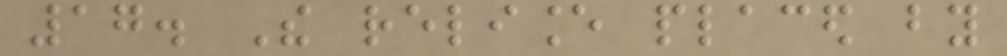17. The reliance placed by
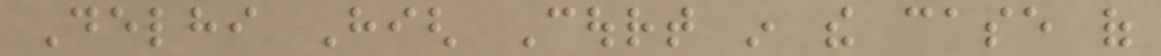Delhi High Court in the case of
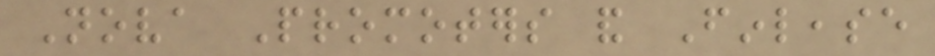Nova Promoters and Finlease
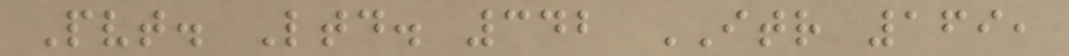Pvt. Ltd. 342 ITR 169,
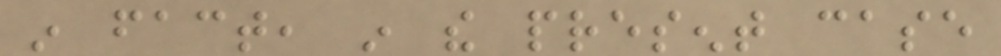in fact, in the present case
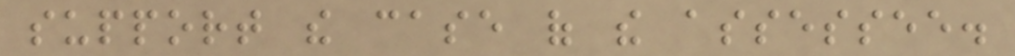support the case of the assessee.
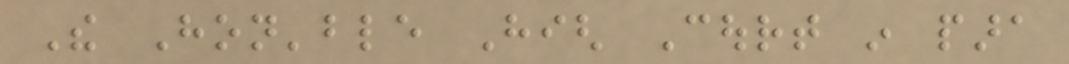The Hon'ble High Court in para
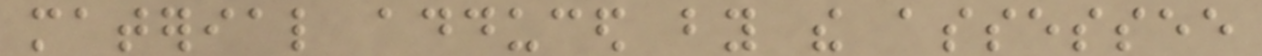material adduced by the assessee
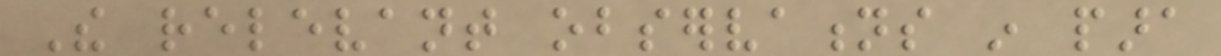The relevant observations in para
